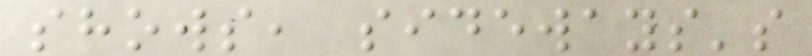shows, sideways's
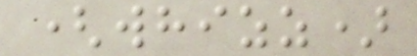(whizz)
